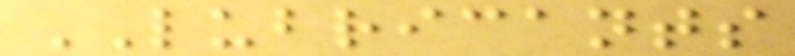LUBRICANTS
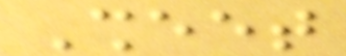Sheet
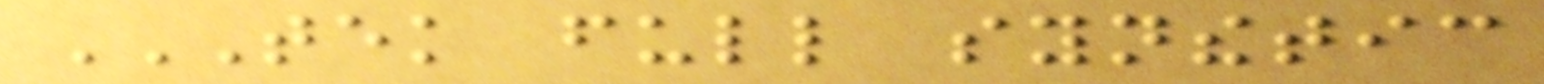TEK FULL SYNTHETIC
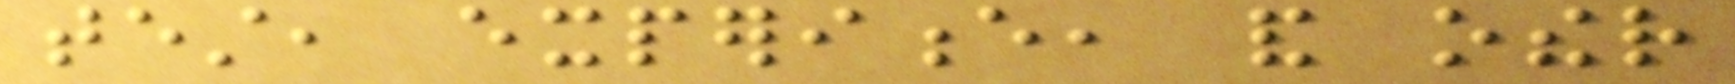test, experience, and other
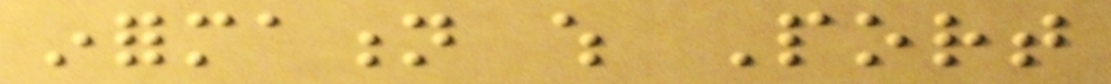information which Port
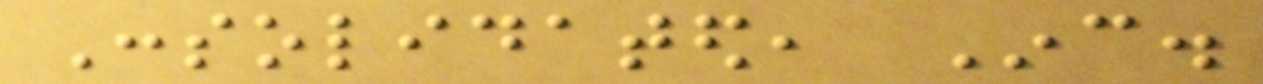Consolidated, Inc.
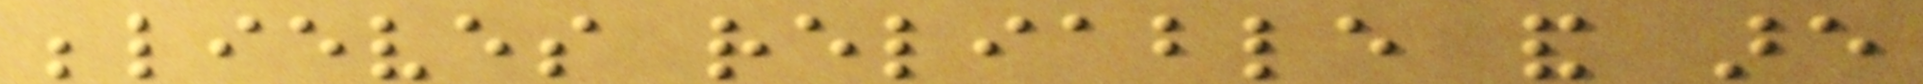believes reliable and are
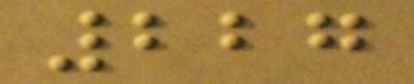227
